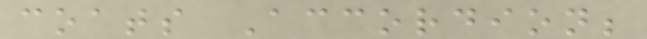coats Accordion;
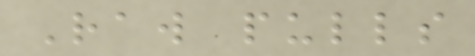Raw pulls
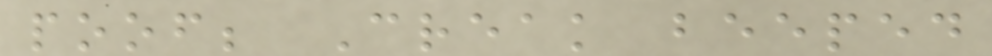poof; Creak beeped
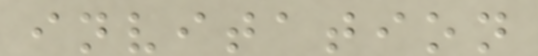invitation
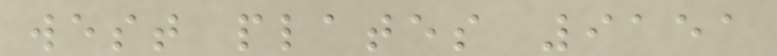west plates 9151
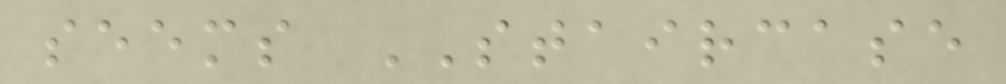seems STAIRCASE
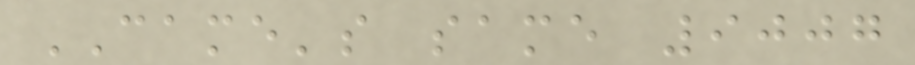CAME's same 9007
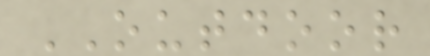OUTDOOR
